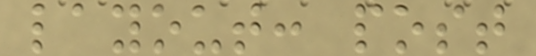layout: post
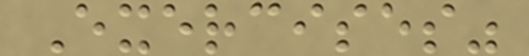Exercises"
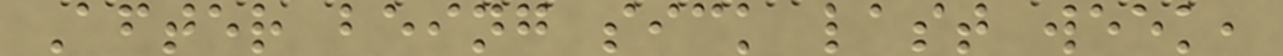After being sick last week,
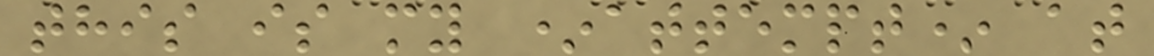this is my *attempt* at
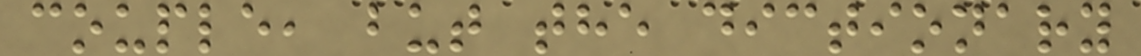couple, but the dictionary
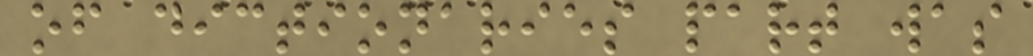of dictionaries part was
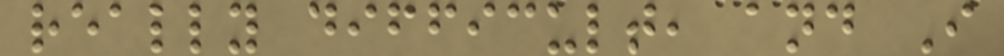really difficult, and I
